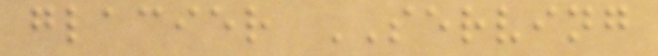glacier SERVING
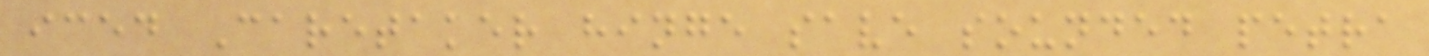iced Caretaker hinge save sounded petra
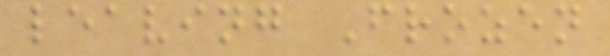leaving Frozen
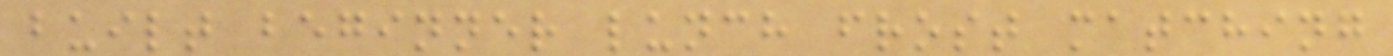built beginner lunch frost matching
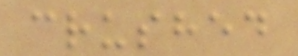crushed
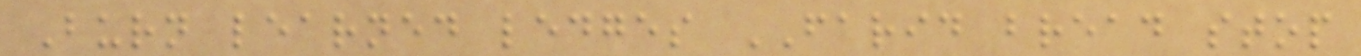Burn learned ledges FARID bread stop
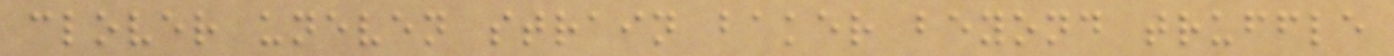clover uneven strain baker beyond truffle
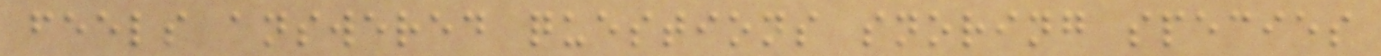feels answered questions snoring species
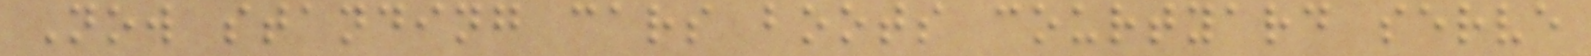Now standing cars boots courtyard serve
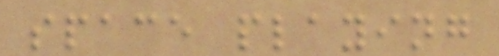space playing
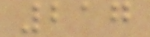217
